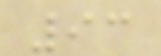93
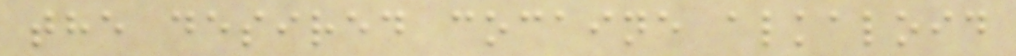the desired cocaine alkaloid
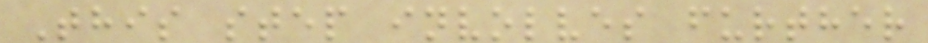This step involves further
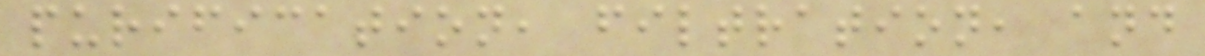purification, filtration, and
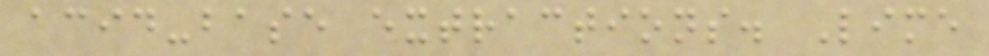acid-base extractions. Lime
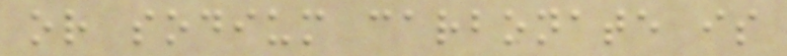or sodium carbonate is
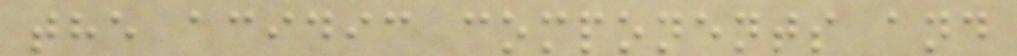the acidic components and
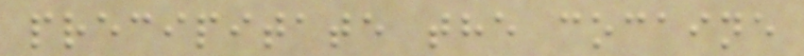precipitate the cocaine
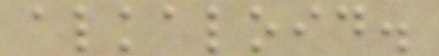alkaloid.
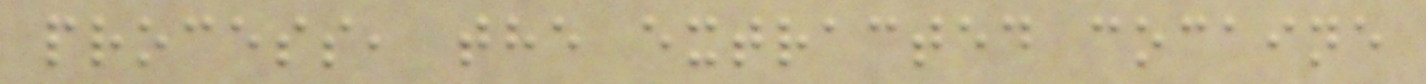process, the extracted cocaine
